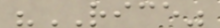"RICE"
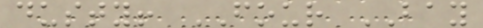dusty! FOUR BAY
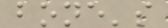bone's
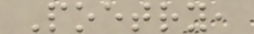Poetry,
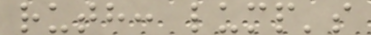ruth: lump's
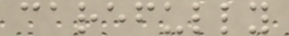carefully
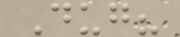Dug?
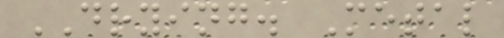DRYING. Metal
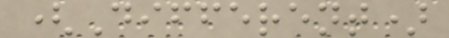(Different)
